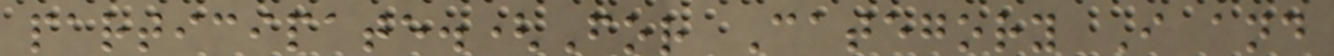participate.(For Category I and
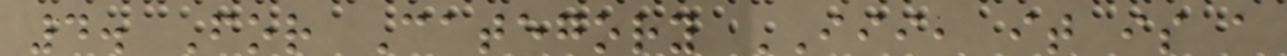4. For Category III, it is a
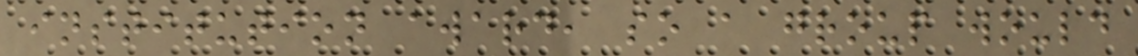institution award, so a group would
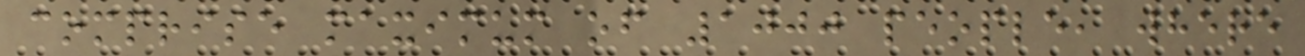comprise maximum of 1000 people, where
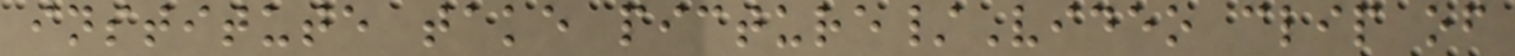institute take picture/Video clip of
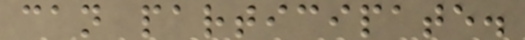can participate.
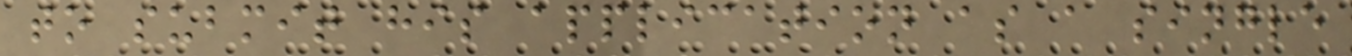to submit his application as a single
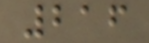216
